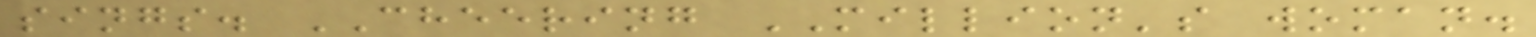sings. CHEERING MILLION's woman.
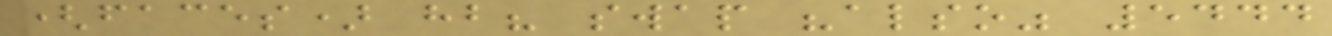(faces) hb? swap "also" 5444
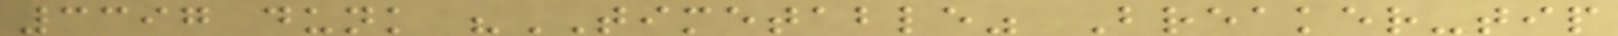3397 dunk "TIMETABLE" Breaker-tip
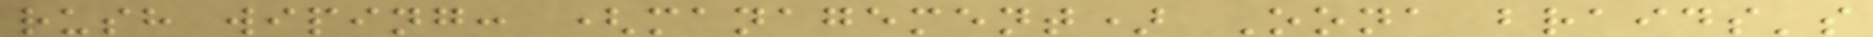rush wiping: (management) Oona braids's
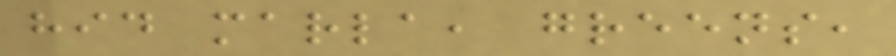hid marla, greens,
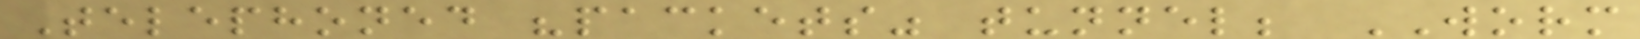Telephoned "packets" tunnel; WORM
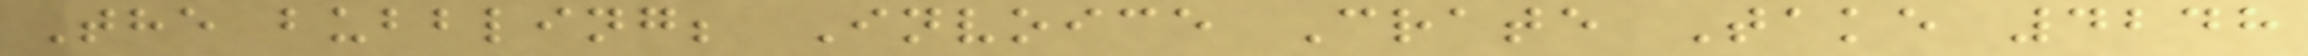The bubbling; Invoice Crate Take 4248
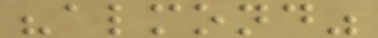"almond"
